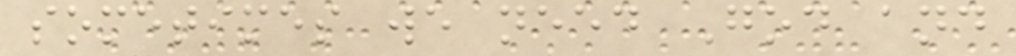sometimes we need God and
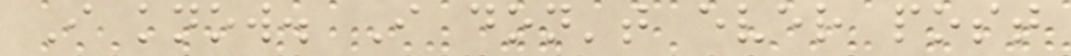I know. I don't ever post
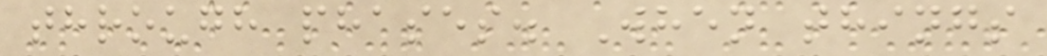through phases. When things
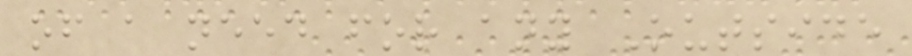of a need for any Outside
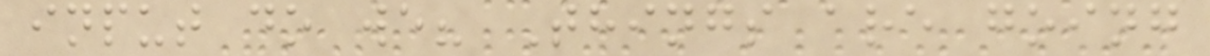input do we? Things are going
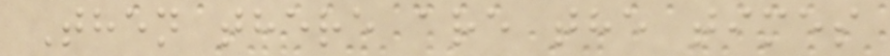Then there are the times
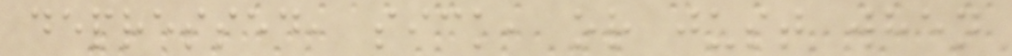depressed, sick, or just when
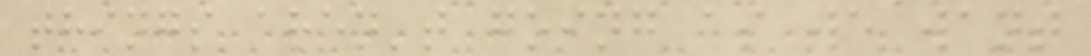things aren't going as we want
